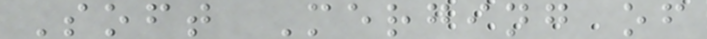Soft Merging of
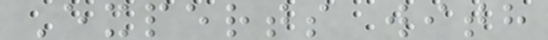Experts with
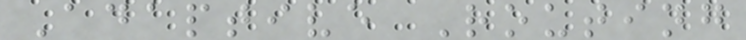Adaptive Routing
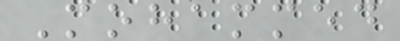Mohammed
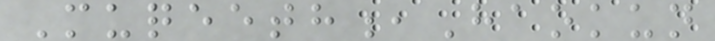Muqeeth,Haokun
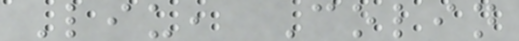Liu, Colin
